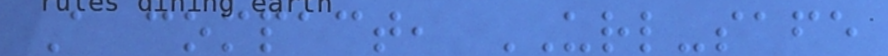A compact, URL-safe
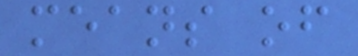means of
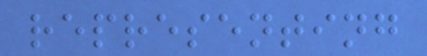representing
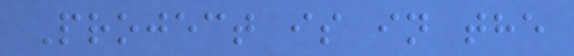Project is in the
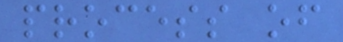process of
